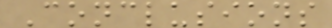Conclusions
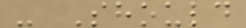- Should
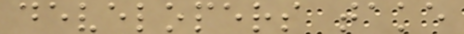developers take
